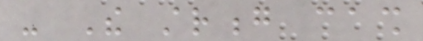- The strong cash
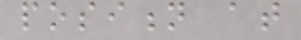position at
